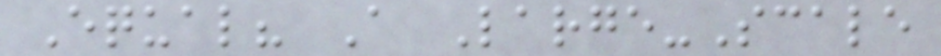Equal? A Large-Scale
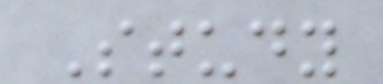Study
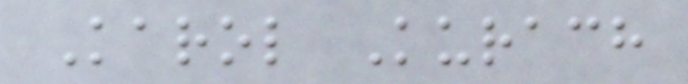Karol Kurach
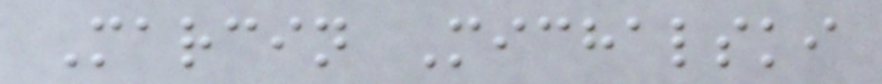Marcin Michalski
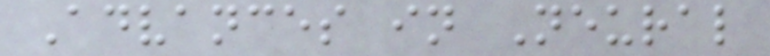Advances in Neural
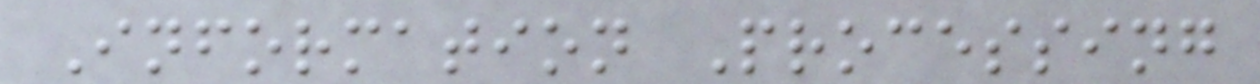Information Processing
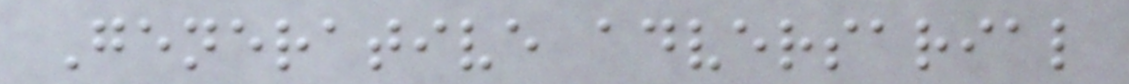Generative adversarial
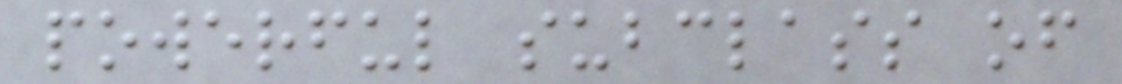powerful subclass of
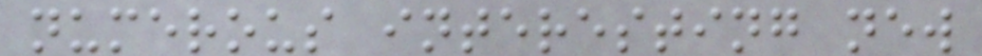numerous interesting new
